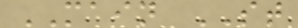MAIN ST
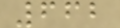662
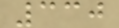330
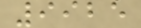9925
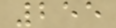255
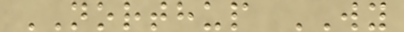NORTHUP WY
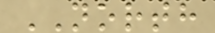NORTH
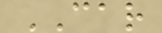CAR
